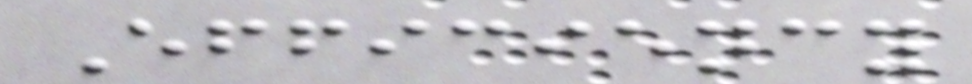Efficiency
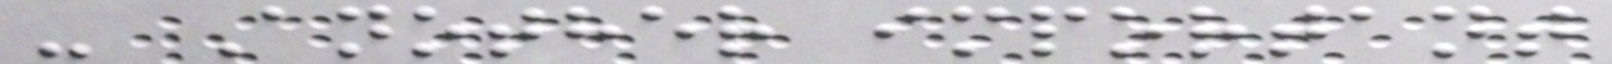- Another important
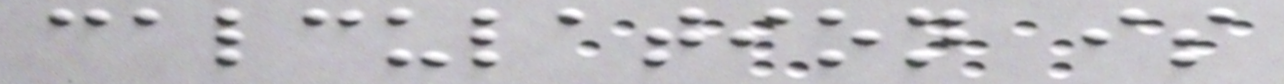calculation is
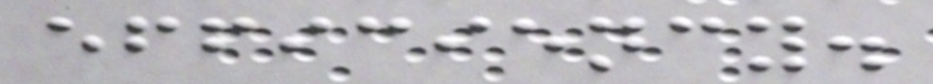efficiency.
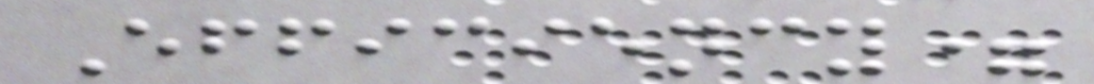Efficiency=
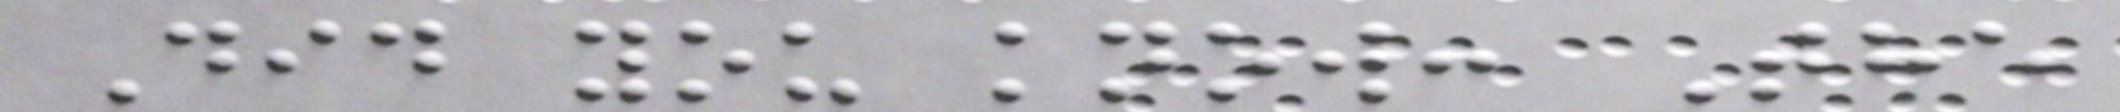Did you know: The
